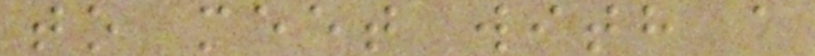to meet with a
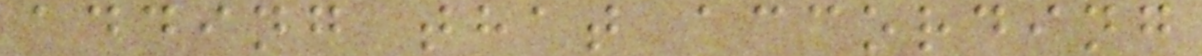adding that according
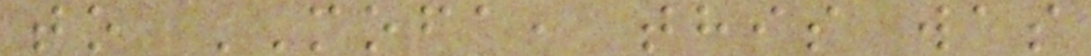to MOFA, this was
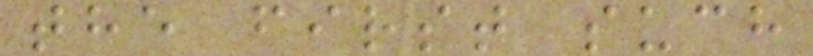the first such
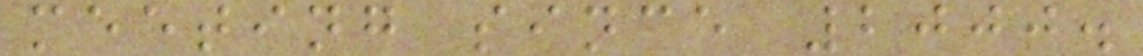meeting since 2000.
